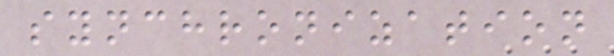synchronization
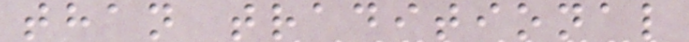than traditional
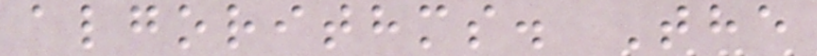algorithms. The
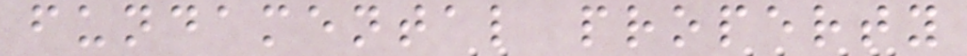fundamental property
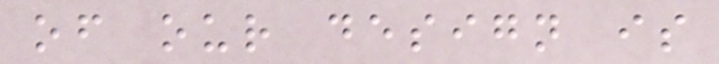of our design is
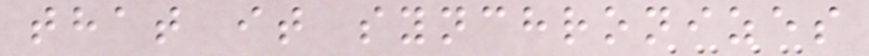that it synchronizes
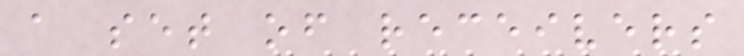a set of receivers
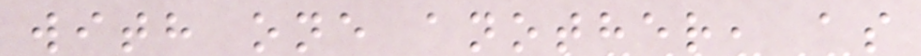with one another, as
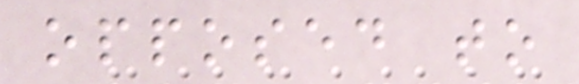opposed to
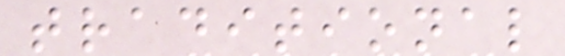traditional
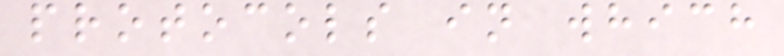protocols in which
